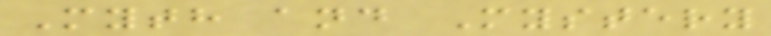Myth and Mystery
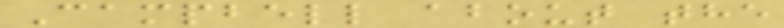Campbell about the
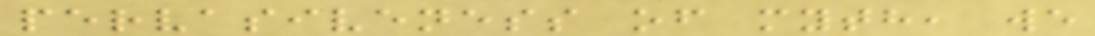pervasiveness of myth, we
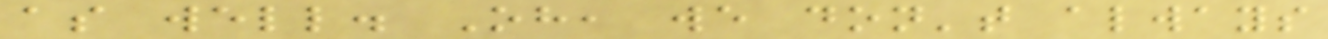as well. Oh, we don't always
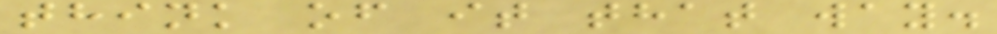think of it that way.
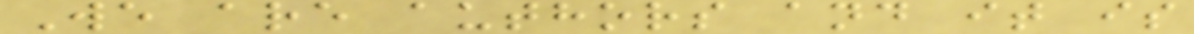We are authors and it is
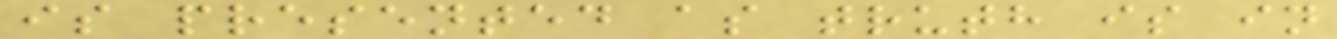is presented as truth is in
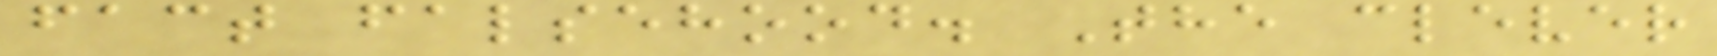fact falsehood. The clever
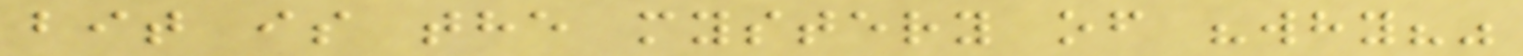bit is the mystery of "why?"
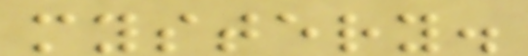mystery.
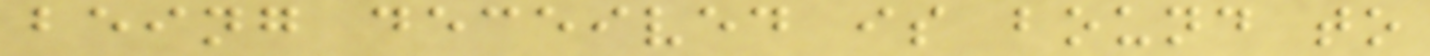being deceived is bound to
